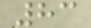83
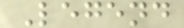Legend
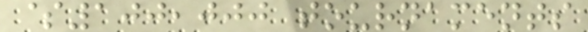$100,000 tournaments
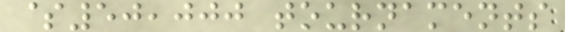$50,000 tournaments
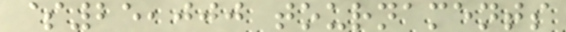$25,000 tournaments
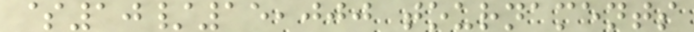$10/15,000 tournaments
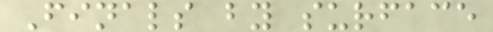Finals by surface
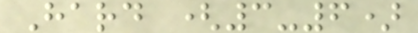Hard (3-6)
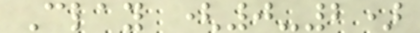Clay (0-2)
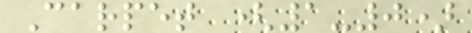Carpet (1-0)
